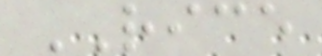RICE
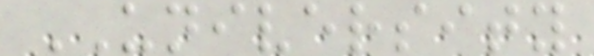UNIVERSITY
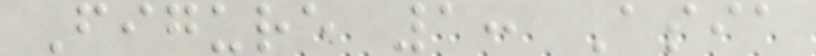Figure 1: Asia
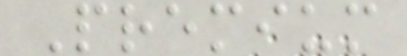Premium
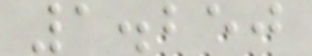1.250
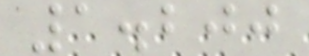1.200
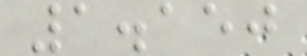1.150
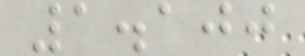1.100
